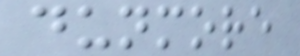dunmore
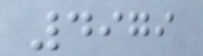4979
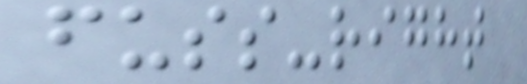fuss-right
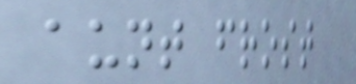aunt frost
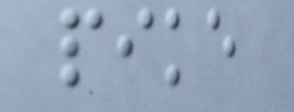pike
